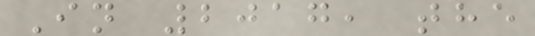In 2017, the
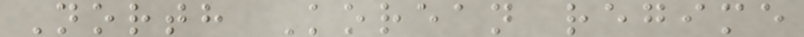North Korean regime
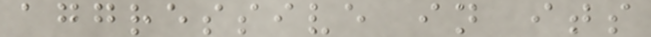aggressive in its
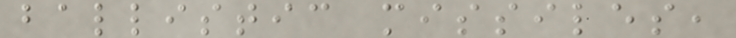ballistic missiles,
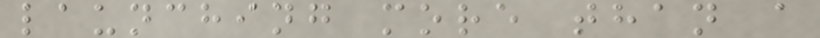launching more than a
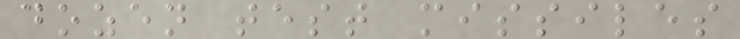dozen test missiles
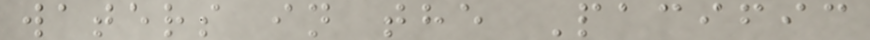waters in the Pacific
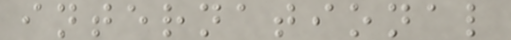international
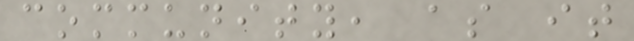community, as it
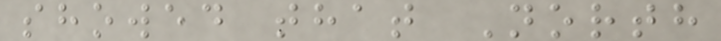showed that North
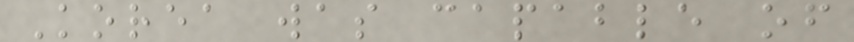Korea was capable of
